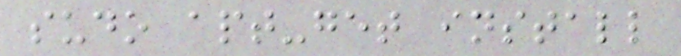sudo apt-get install
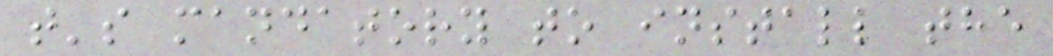t's mandatory to install the
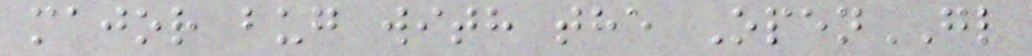major bug with the OpenGL
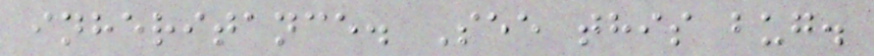inheritance. See this bug.
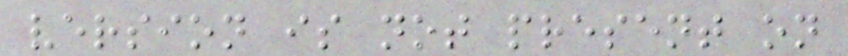version is not present on
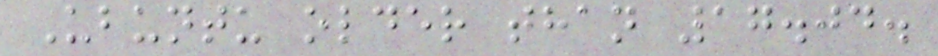Ubuntu older than 17.04.
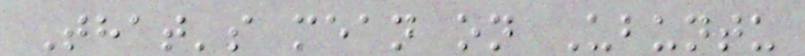That's mean on Ubuntu
